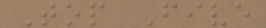Top Five
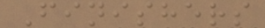Finishers
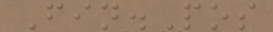Fin.Pos
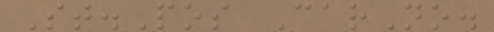St.Pos CarNo.
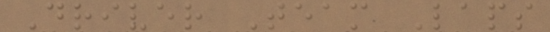Driver Team Laps
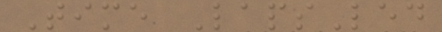Time LapsLed
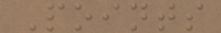Points
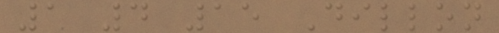1 4 15 Dillon
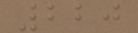220
